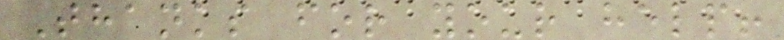Thanks for your help!
